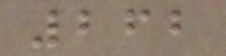262
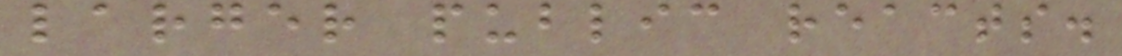larger public reacts.
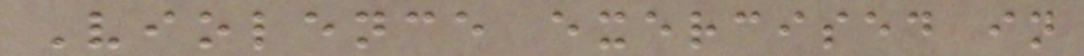Violence exercised in
